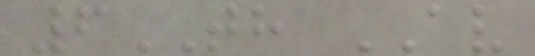6TH AV
